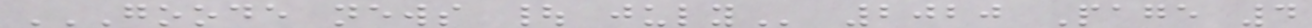GOODE NEWS | JULY 2020 Page 4
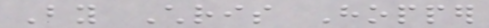By Chris Hopper
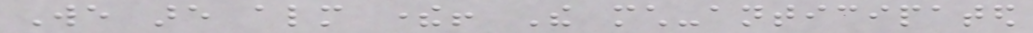We are almost there! The much-anticipated
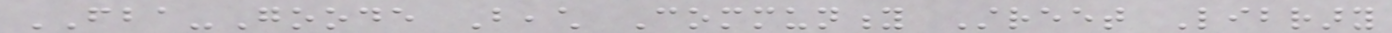FBA-Goode Beach Community Street Library
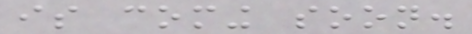is coming soon.
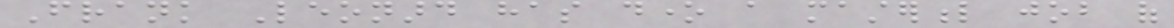Frank Leonard has done a masterful job of
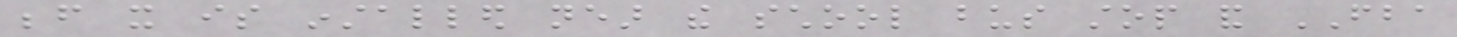before it is installed near the school bus stop and FBA
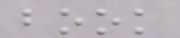book
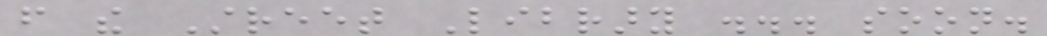from the Street Library ... soon.
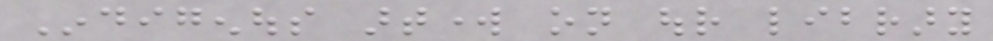Indigenous artwork on our library
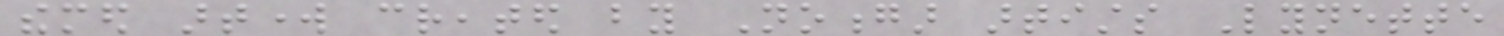themed artwork created by Noongar artists Lynette
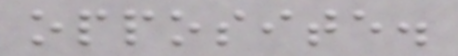opposite.
